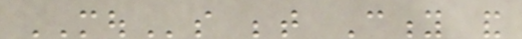MOUs between City and
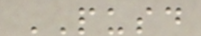PUSD
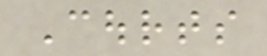Courts
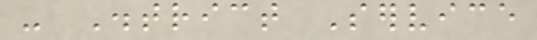- District Service
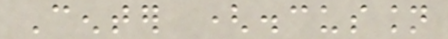Center (discussion
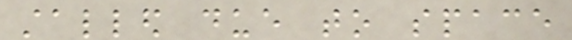stalled due to space
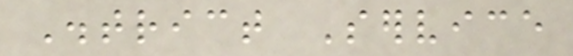District Service
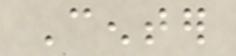Center
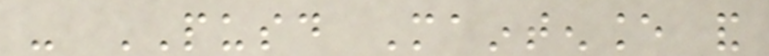- PUSD Maintenance and
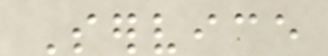Service
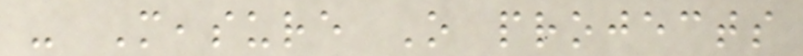- Measure O projects
